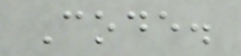Code.
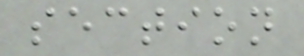section
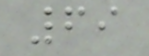69
